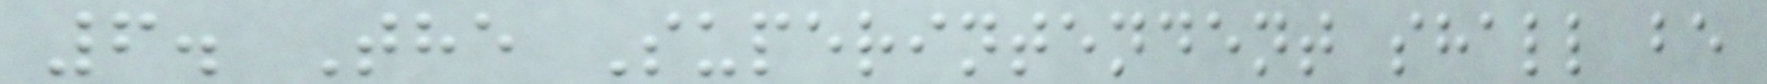6. The Superintendent shall be
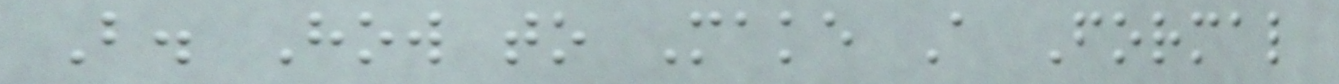B. How to Make A Formal
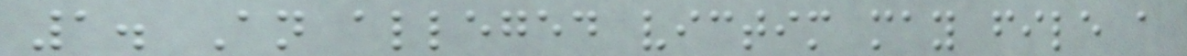1. An alleged victim may file a
